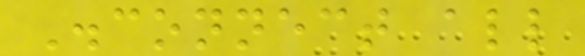Disconnect all
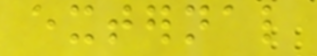external
